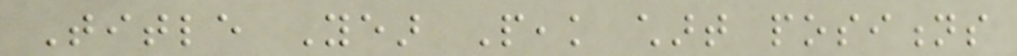Title Year Peak chart positions
